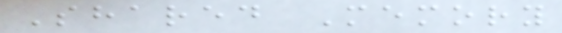Shared Memory
